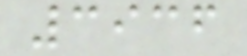3936
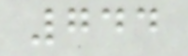744
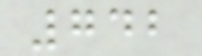742
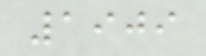1909
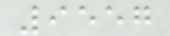9557
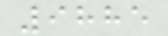9885
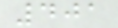401
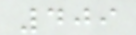409
